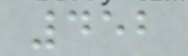452
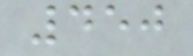450
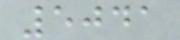5041
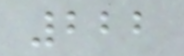222
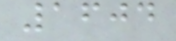1604
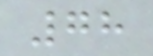78
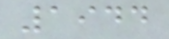1944
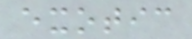exotic
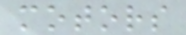motors
